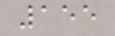155
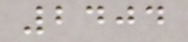2404
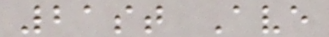21st Ave
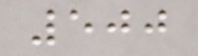500
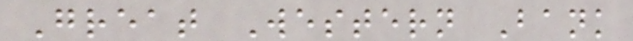Great Western Bank
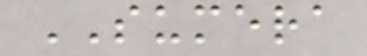SUMERA
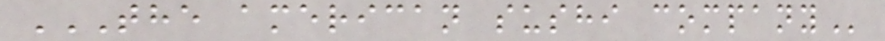THE AMERICAN SUSHI COMPANY
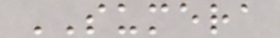SUMERA
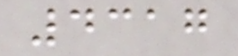4317
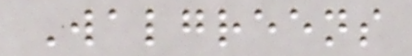Walgreens
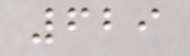629
